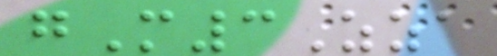gM3Zza
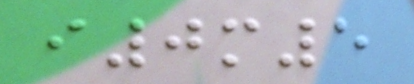i0m5
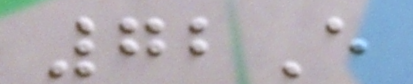72E
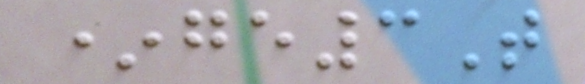*ge3T
